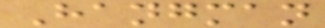Hangman
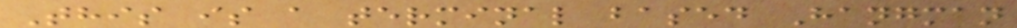This is a terminal based Hangman
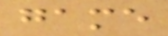game
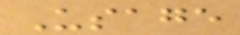Usage
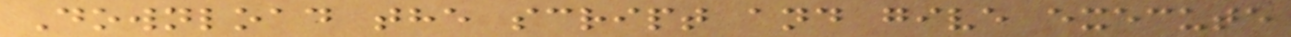Download the script and give execute
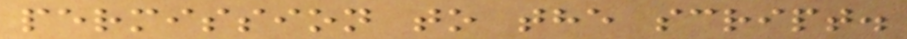permission to the script.
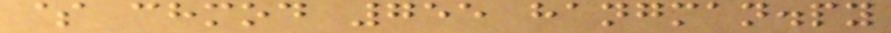$ chmod 755 hangman.py
